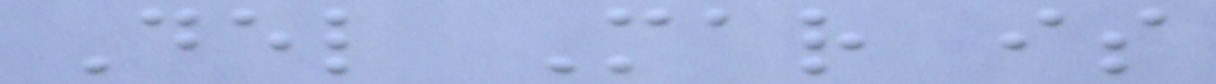Del Mar is
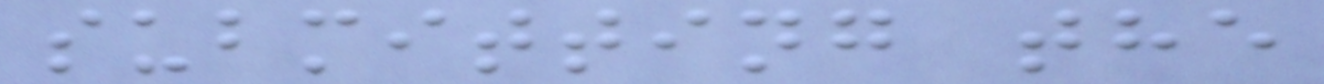submitting the
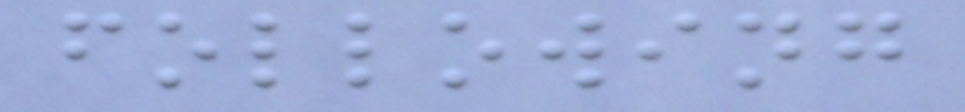following
